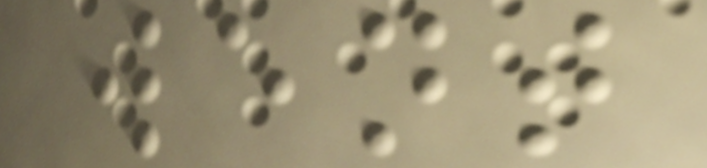went
